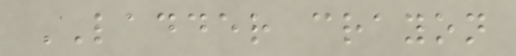LADDER crayon
